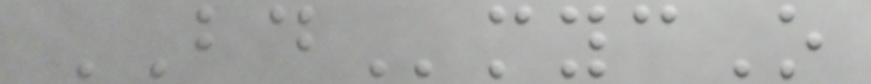BDmycO
